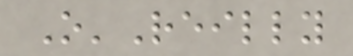O'Reilly
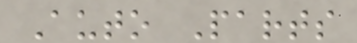Auto Parts
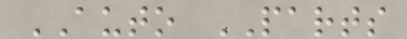AUTO PARTS
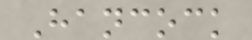Hancock
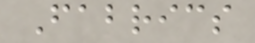Fabrics
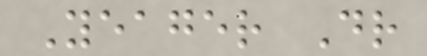Yeager Dr
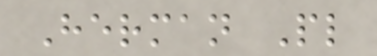Herman Pl
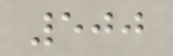500
